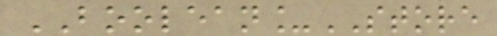BOOLEAN_STORE
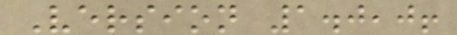Version 1.0,0!
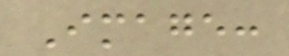Image:
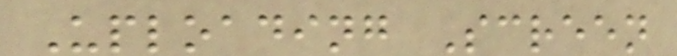Uploading Screen
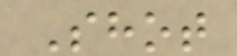Shot
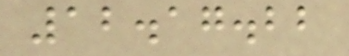12.17.22
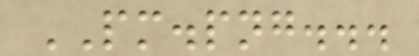PM.png...
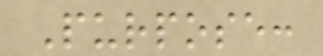Purpose:
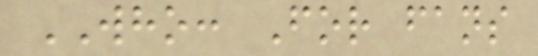WHO: For fans
